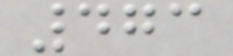473
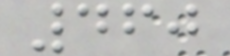460
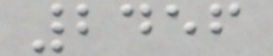2456
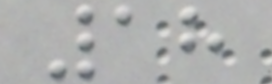18
